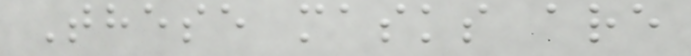These masks are
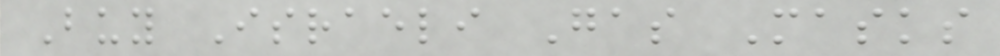Buy Israeli Gas Masks
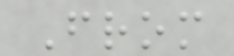From
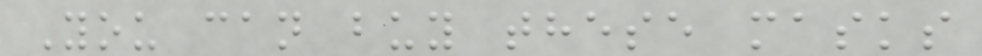You can buy these masks
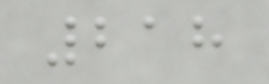218
